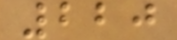220
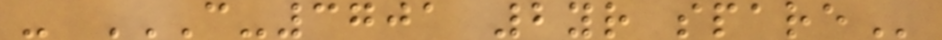- C-3701 2YR SPARE
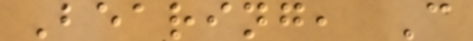Bearing, C
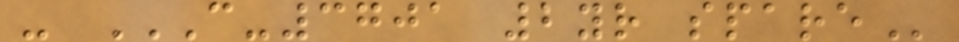- C-3701 2YR SPARE
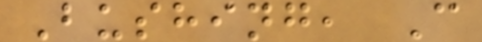Bushing, C
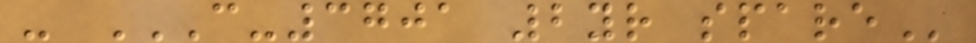- C-3701 2YR SPARE
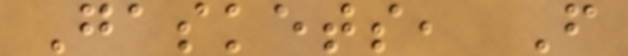Gaskets, F
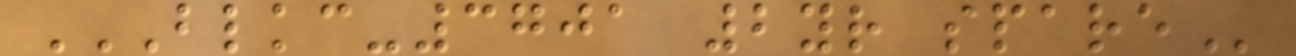BLKC-3701 2YR SPARE
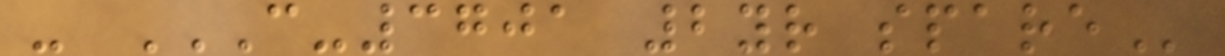- C-3701 2YR SPARE
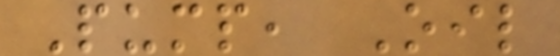Pump, Oil
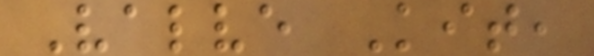Valve Kit,
